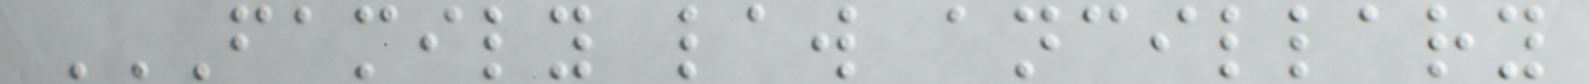FAMILY LAW ANCILLARY
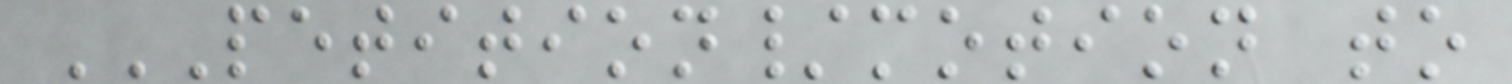PETITION/MOTION TO
